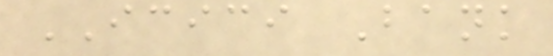ICICI Bank
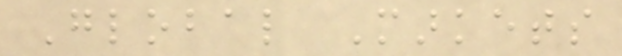Global Markets
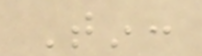Tin:
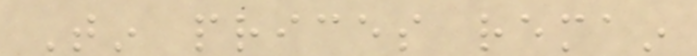Tin prices remain
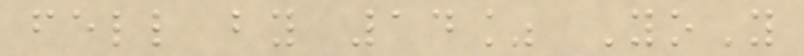fell by 14% YoY
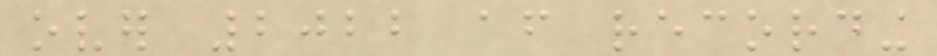over 2022 after recording
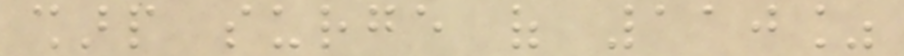sharp surge of 110%
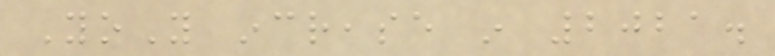YoY increase in 2021.
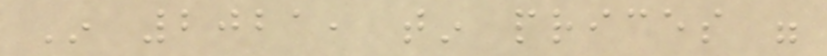In 2021, tin prices were
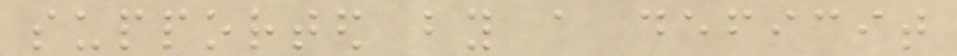supported by a deficit
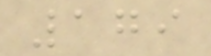179
